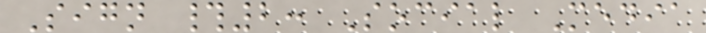Sign #2: Social Media
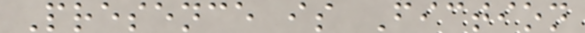Presence is Fiction
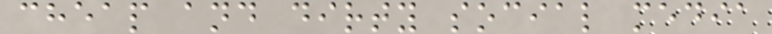cheap and dirty social media
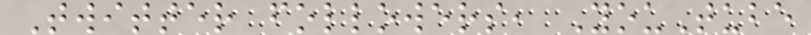Twitter followers, YouTube
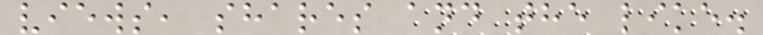views, shares and the like.
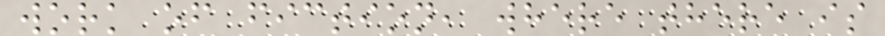work of fiction, where there is
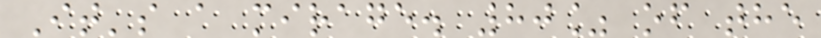It's a mirage. 80% of the
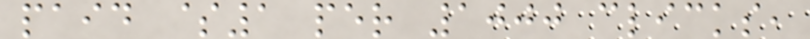paid $1 per 1000 clicks,
